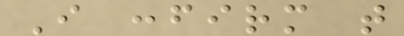I confirm that
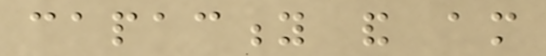capacity and am
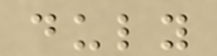duly
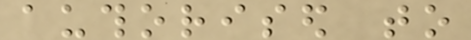authorised to
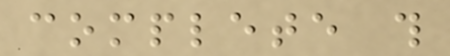complete this
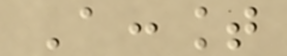Account
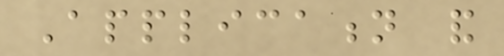Application and
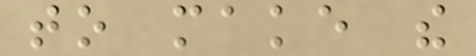to make the
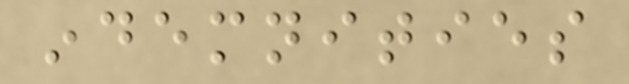indemnities
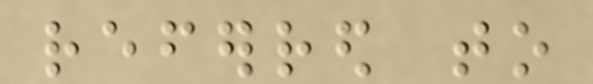referred to
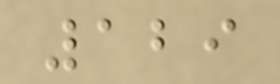129
